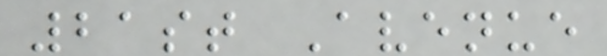21st Avenue
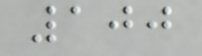100
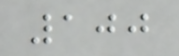100
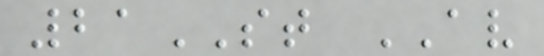21ST AV
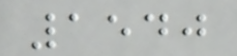1540
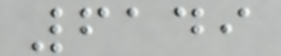6149
